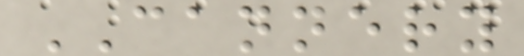CANNERY
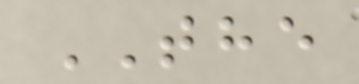THE
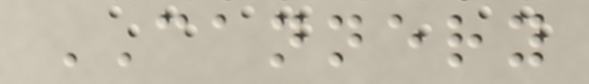CANNERY
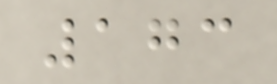173
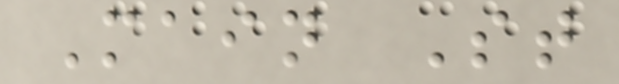Main St
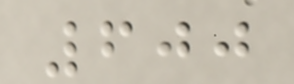600
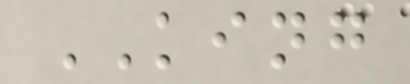KING
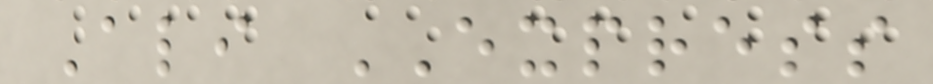Ali EXPRESS
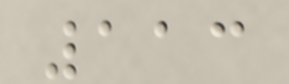113
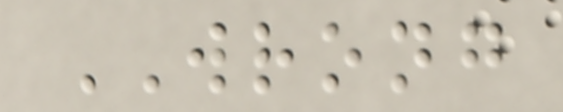WRONG
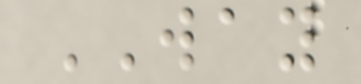WAY
